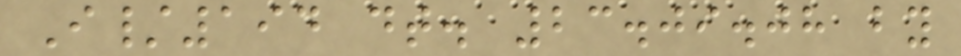I/194 dt. 23.09.08 by
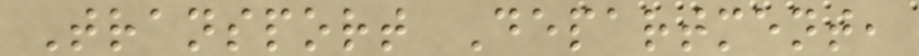Transport Department,
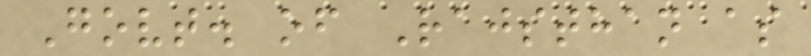Govt. of Rajsthan as
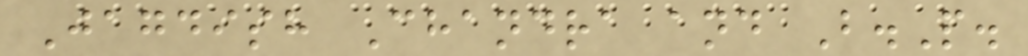Jagdish Chandra and B.P.
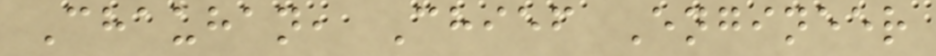Chauhan, Chief Engineer
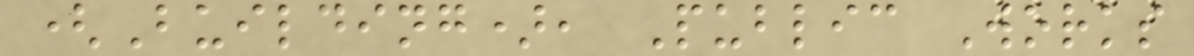(Building), Public Works
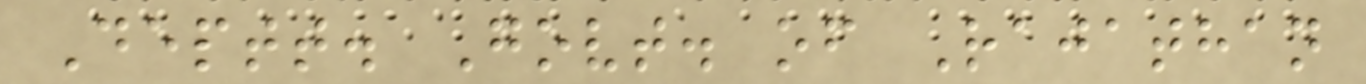Deptt. Govt. of Rajathan
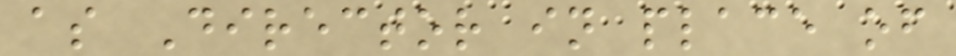as Director in place of
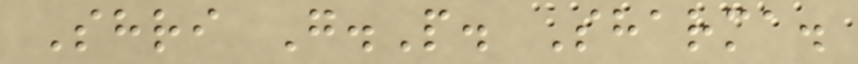Shri G.P. Sharma.
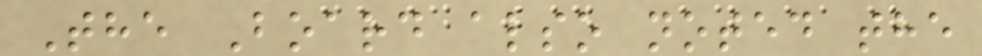The Board also noted the
